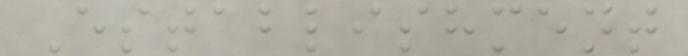Establishment
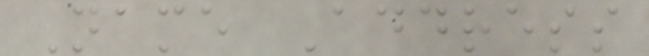Name Address
